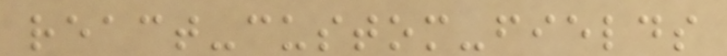react-custom-fields
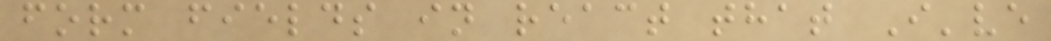form fields in react that I've
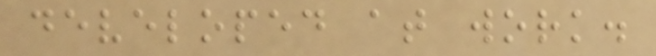developed at work.
